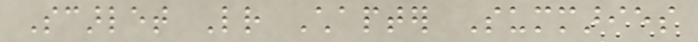Scarlet Letter Chapter Summaries
